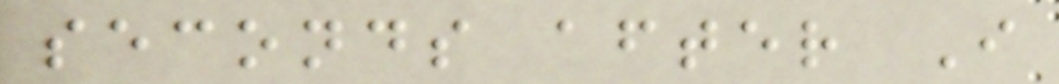seconds after I
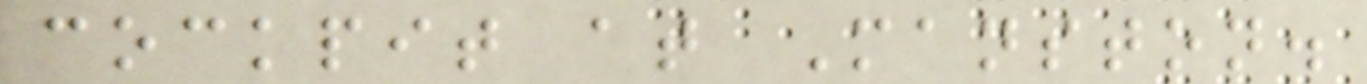cockpit at Manston.
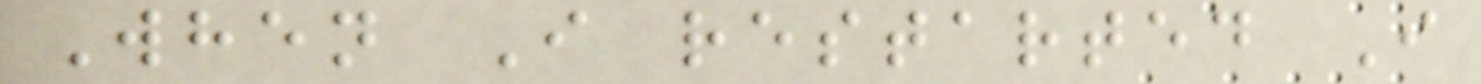When I restarted I
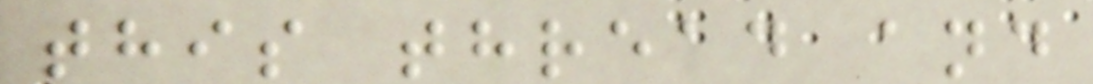this thread and
